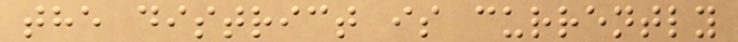the district is currently
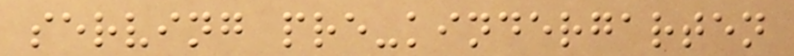serving pre-kindergarten
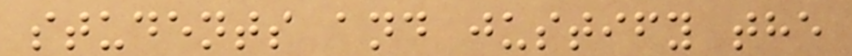students and justify the
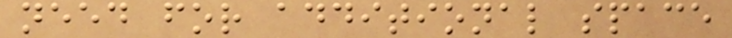need for additional space
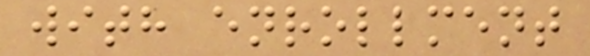with enrollment
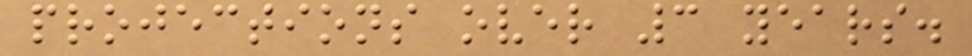projections over 3 years.
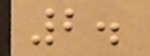2.
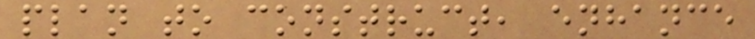plan to construct, enhance
